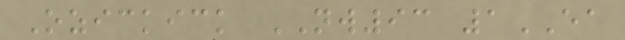Ozickick NW93 1EA
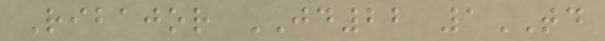Ribajor JD22 1TD
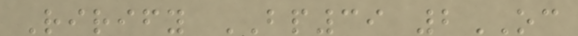Rirify BP39 2OC
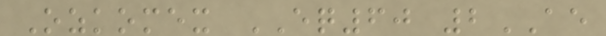Ozkomex EQ60 2AE
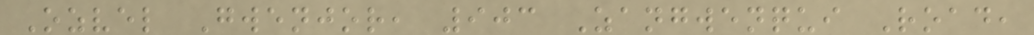Ozvel Gwenjor, 903 Zangwenqui Road,
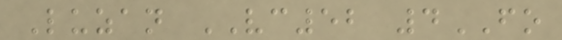Luzan VC52 4FO
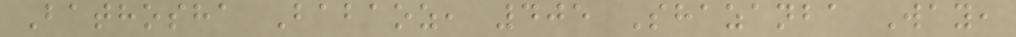Bathosha Babaoz, 405 Shazanba Way,
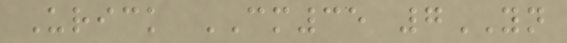Urick CM35 7YN
